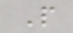P
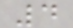4
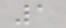1
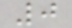0
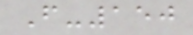F-150
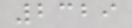2329
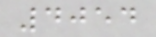4054
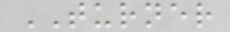TURNER
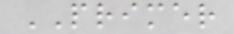PRIMER
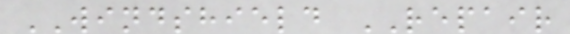WINDSHIELD REPAIR
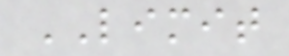LIMIT
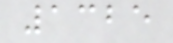1325
